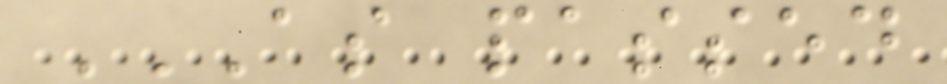AS PASSED
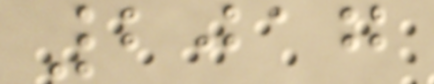2017
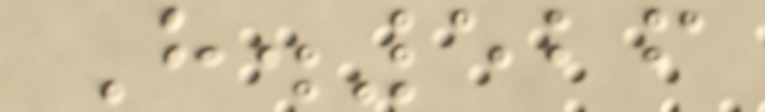H.526
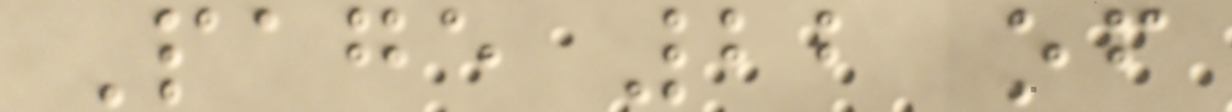Page 22 of
